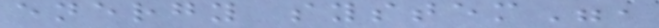energy system",
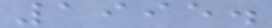1995.
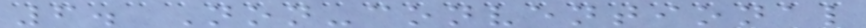6. Non-conventional
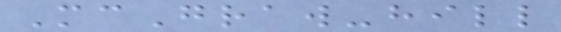McGraw-hill
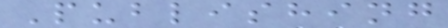Publishing
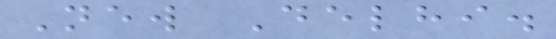New Delhi.
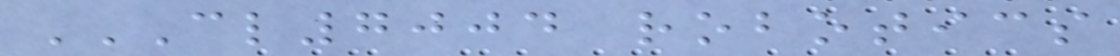CL7004 ROBOTICS
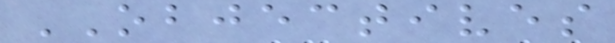OBJECTIVES
